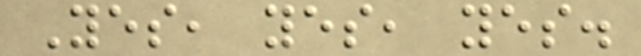Yes, yes, yes.
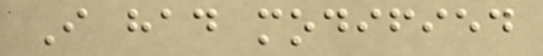I had modified
